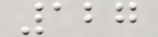127
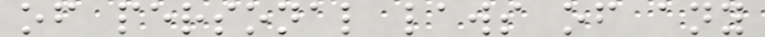of personal laws of any
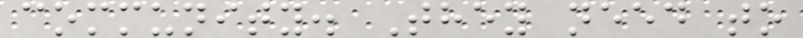community. They need to
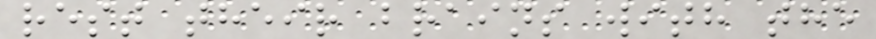rest their brains with the
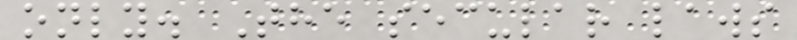only. The secular laws
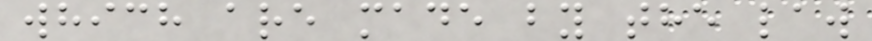which are made by the law
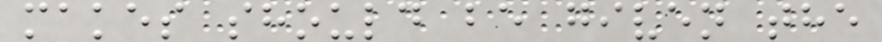makes should be given the
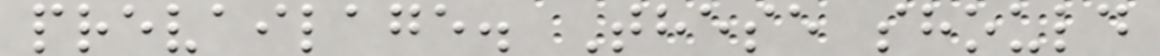prevailage. These should
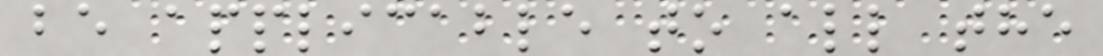be applicable to all the
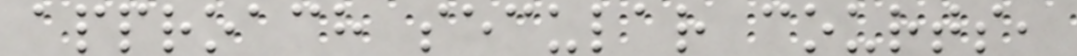approach secular courts,
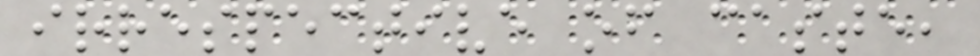irrespective of caste,
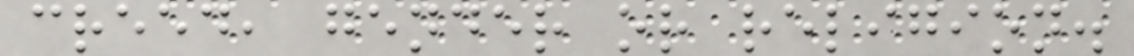creed, gender or religion.
